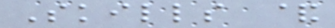Skills &
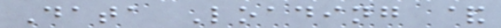Data Loading &
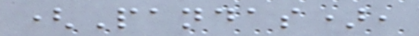(Pandas),
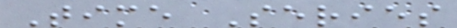Time Series
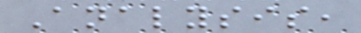Analysis,
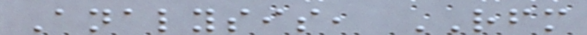Analysis, RFM
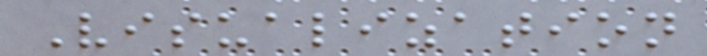Visualization
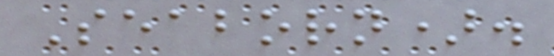Seaborn).
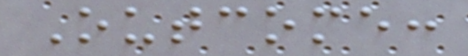Outcome:
